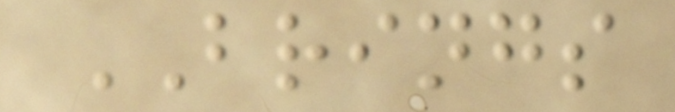BRINGS
